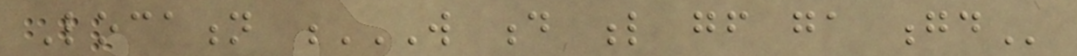Location W D L GF GA GD
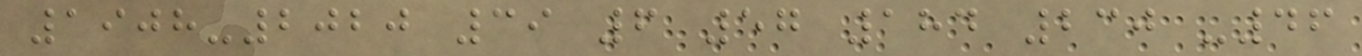1908-2020 39 6 57 184 230 -46
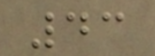43
